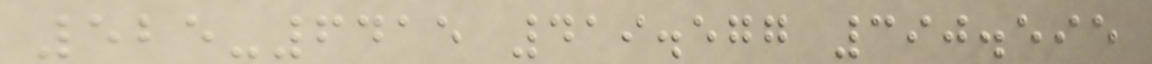525-6415 419.577 390.595
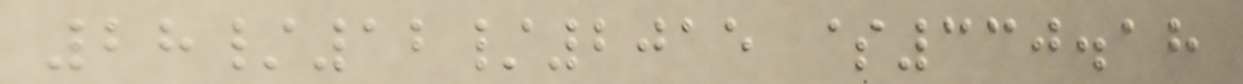28/12/2015 $330.18
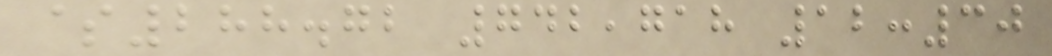$288.72 742,718 12:30
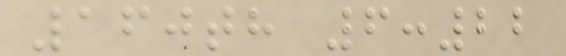160th 6:22
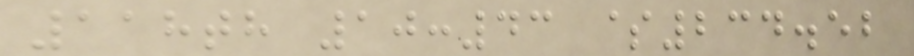118th 10:43 $234.52
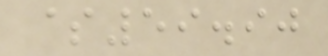$59.90
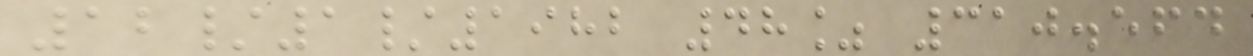12/1/1982 48% 310.564
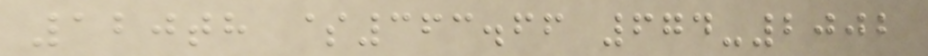120th $363.66 674-2002
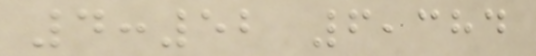4:52 6,384
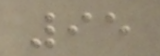95
